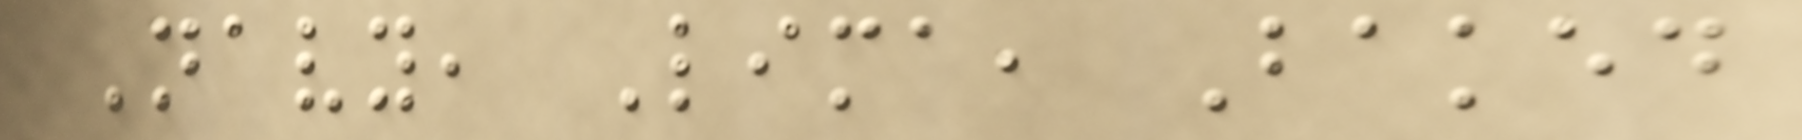Navy, Lima, Baked
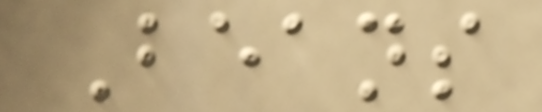Beans
